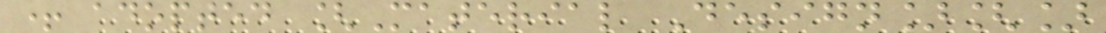+ adopted [Material Design][]
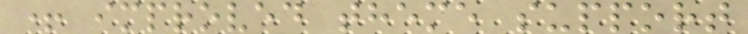+ improved theme support
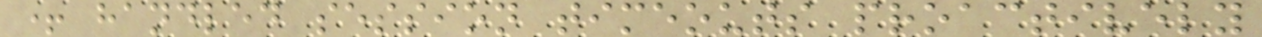+ handled session timeouts proactively
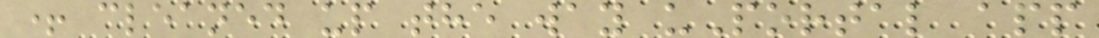+ cleaned up the way uPortal app
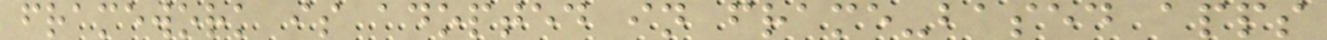framework is adopted in frame-based apps
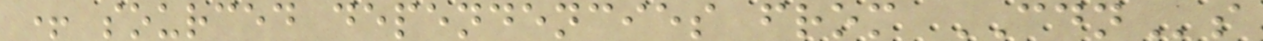+ sourced dependencies from CDNs
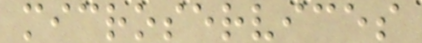microservices
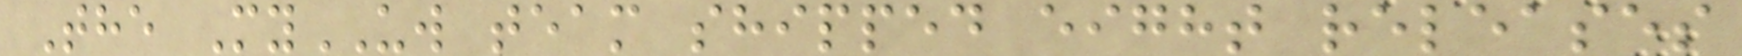The MyUW team shipped eight releases
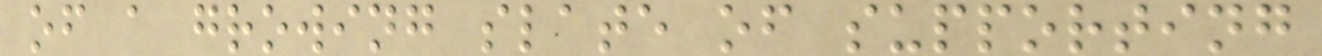of a growing slate of supporting
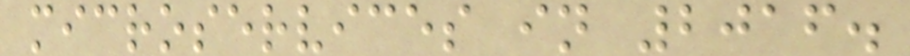microservices in 2016.
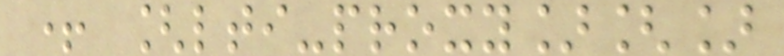+ [lti-proxy][]
